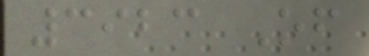3923 Of
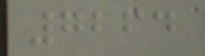7264
